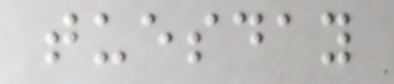tuesday
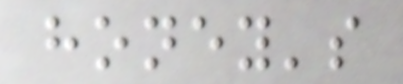honey's
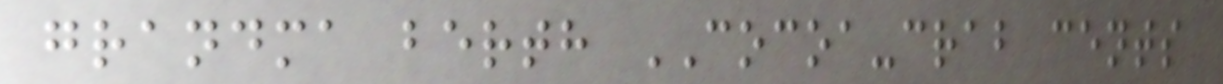grandma berth COCOA-crab cents
